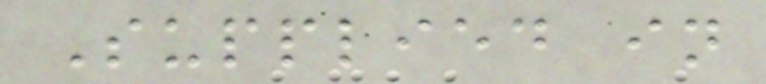Supplied in
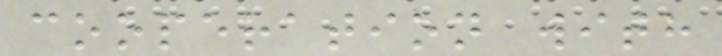cooperation with
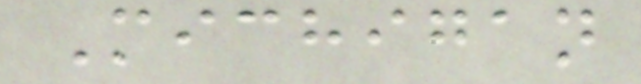Michigan
